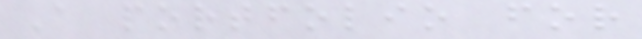A portfolio for
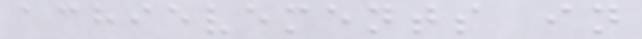achievements in
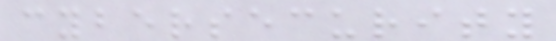cybersecurity
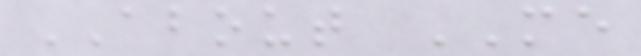ABOUT ME
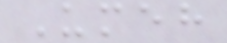Umeh
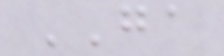GA
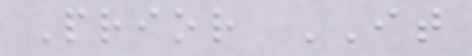Prior IT
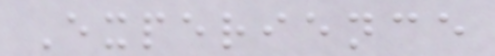Experience
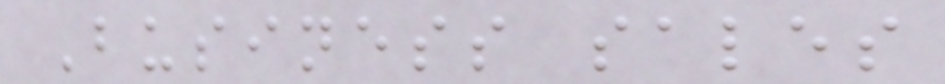Business sales
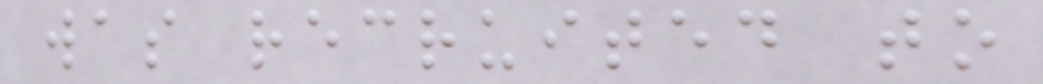was recruited to
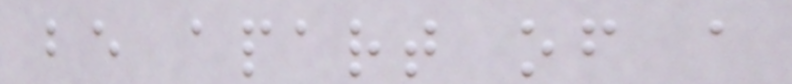be apart of a
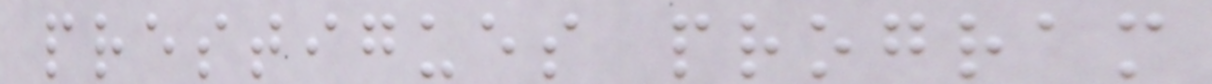prestigues program
